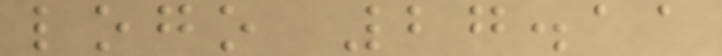logo 27.11
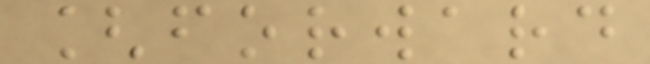[forward
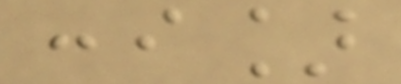:i]
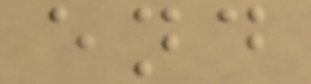end
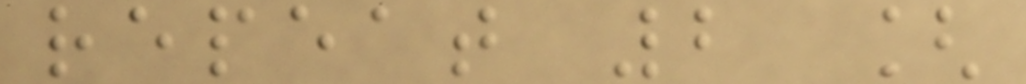repeat 2 [
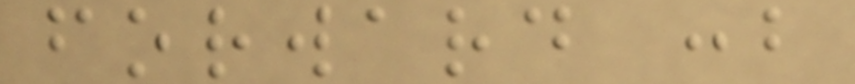forward :b
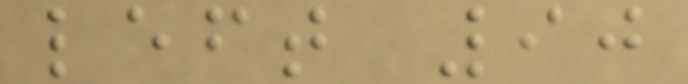left 90
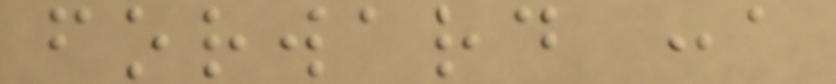forward :a
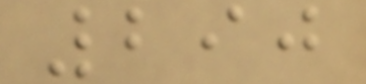290
